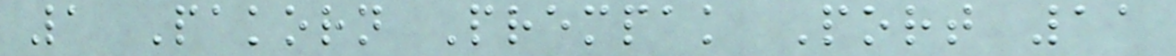1 Pakorn Prempak Port 11
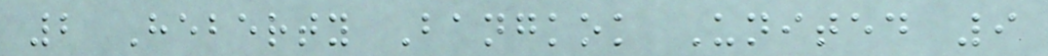2 Heberty Bangkok United 9
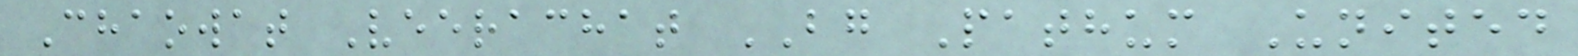Chaowat Veerachat BG Pathum United
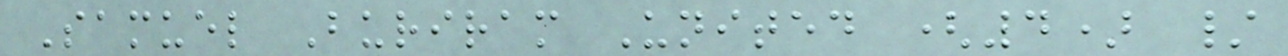Samuel Buriram United (4) /
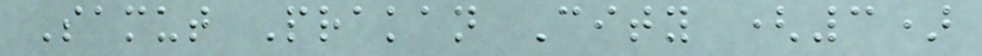Samut Prakan City (3)
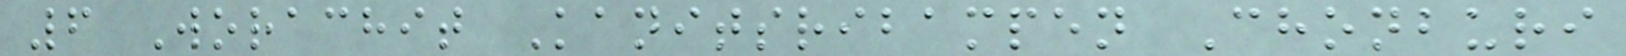6 Worachit Kanitsribampen Chonburi
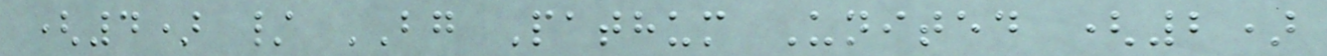(4) / BG Pathum United (2)
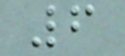6
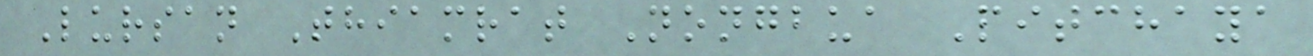Lursan Thiamrat Nongbua Pitchaya
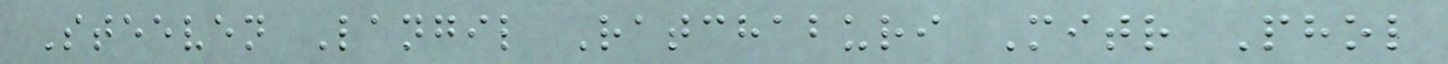Steeven Langil Ratchaburi Mitr Phol
